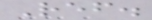Ref.
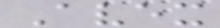Avex
